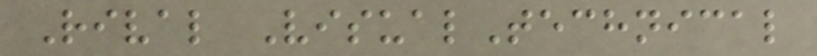Rival VisualTechnical
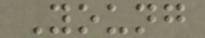Young
